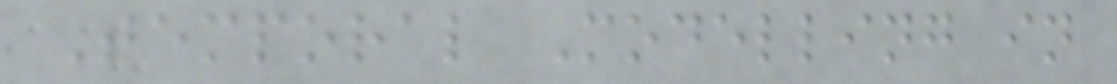Temporal Modelling in
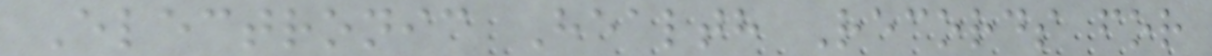Electronic Health Records for
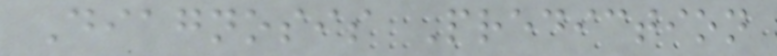Diagnosis Prediction
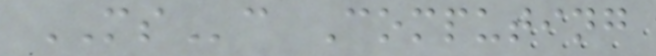MSc Computing
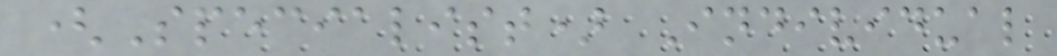(Specialist) Individual
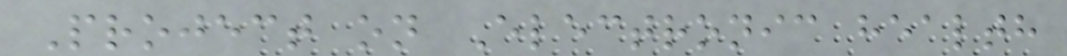Project on Electronic health
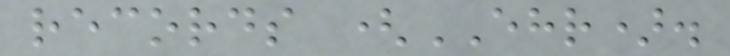records (EHR).
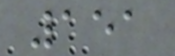151
